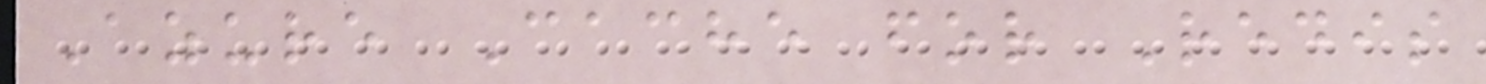Azure Cache for Redis
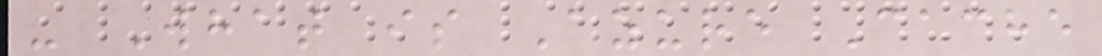- What is Azure Cache
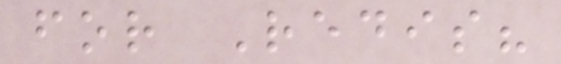for Redis?
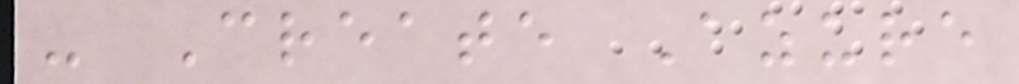- Create Azure
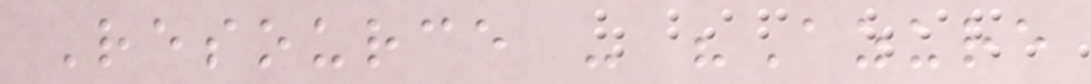Resource - "Azure
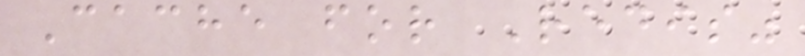Cache for Redis"
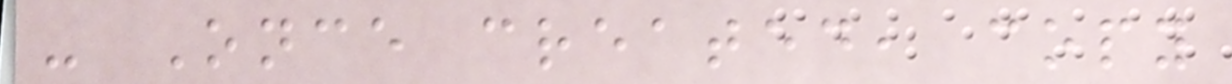- Once created, copy
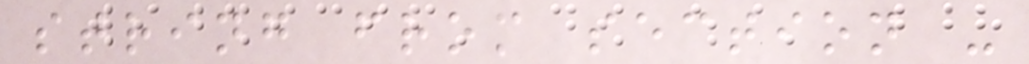string from section -
